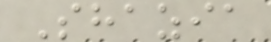Shazia
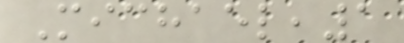Michael,1
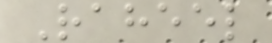Raheel
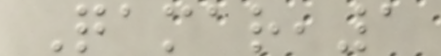Qamar,1
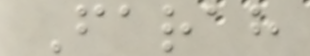Farah
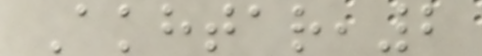Akhtar,2
